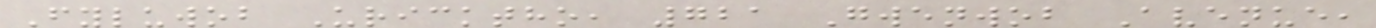Fyluwob Uricktho, 721 Gwenwob Avenue,
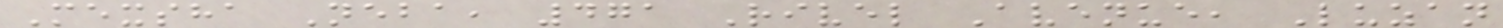Mexsha Neba, 471 Rivel Avenue, Luzan
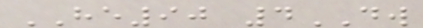HE90 4DW
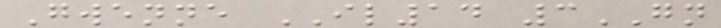Gwenne IL14 3GN
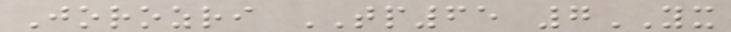Jorozri TP65 7YX
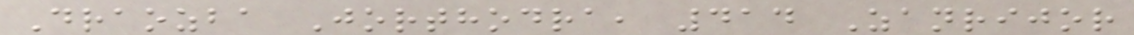Draozba Jorthodra, 414 Zanrijor
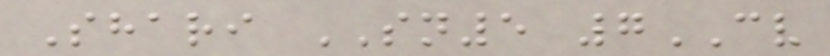Shari SN5 7CV
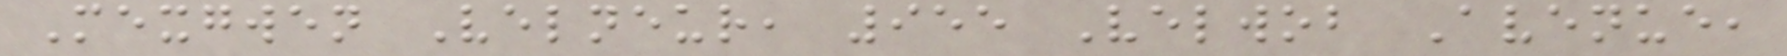Mexgwen Velneur, 955 Velwob Avenue,
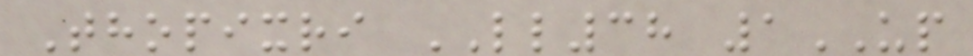Thopixri LL38 1UP
